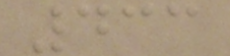433
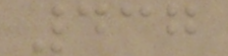437
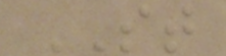ST
